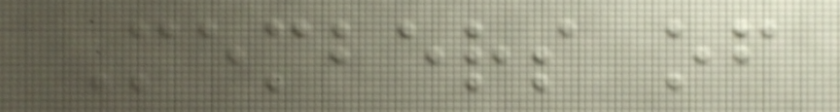Members of
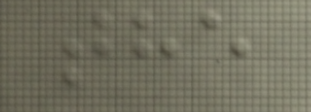the
